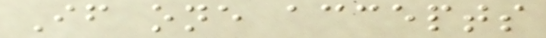If one accepts
